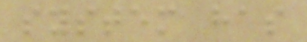system has
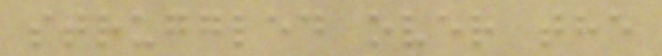struggled over the
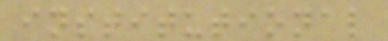institutional
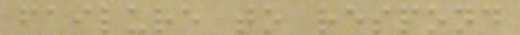failure to respond
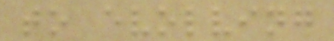to evolving
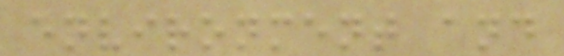environment and
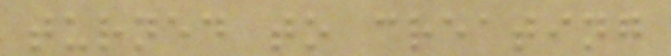turned to creating
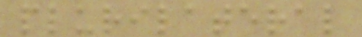plurilateral
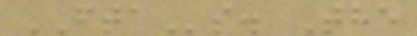FTAs. The
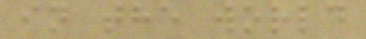in the world
